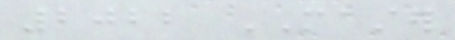2022 MASTER
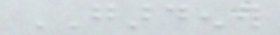GARDENER
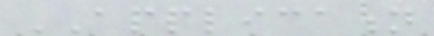APPLICATION
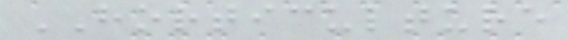HORTICULTURE
